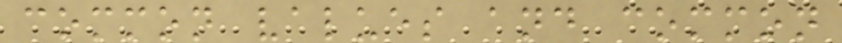common values and common
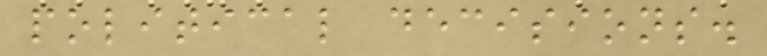political decisions.
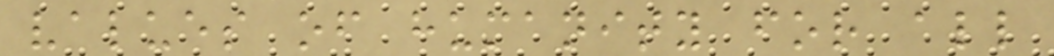values of humanity for all
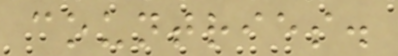countries.
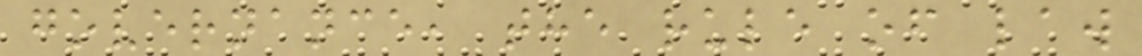governance, the rule of law
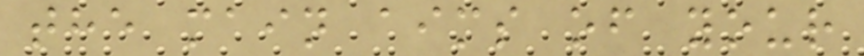the main aims of your
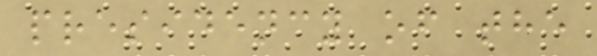presidency of the
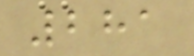281
